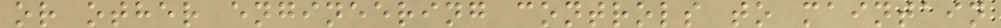or other engineering controls to maintain
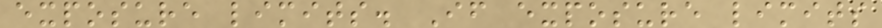exposure limits. If exposure limits
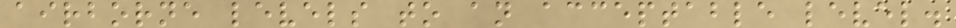airborne levels to an acceptable level.
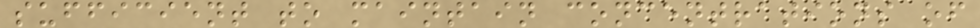sufficient to maintain concentrations of
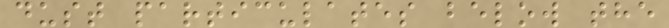dust particulates below the
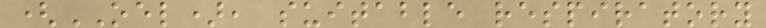(OEL), suitable respiratory
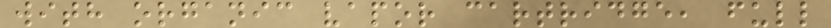with organic vapor cartridge, full
